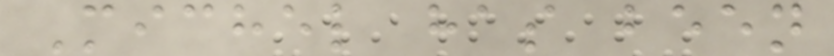Michel has been
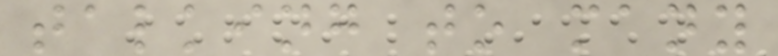talking to many
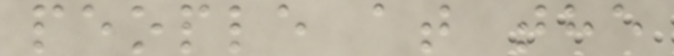people at the
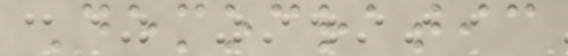Democratic
